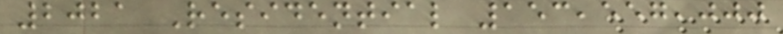2021 Residential 153,557,000
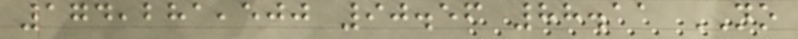174,281,500 90.56 88.11 NO
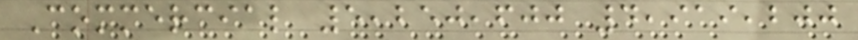Commercial 5,250,600 4,919,200
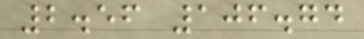2.56 106.74
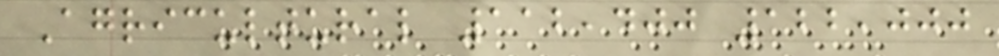Agricultural 112,400 122,000
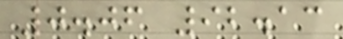0.06 92.13
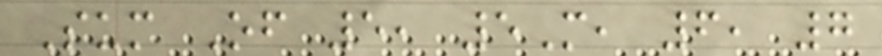Sum Of 5, 5M, 6, 7
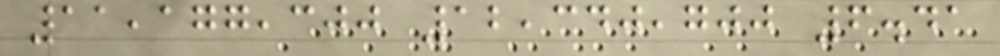11,177,300 12,340,700 6.41
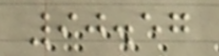90.57
